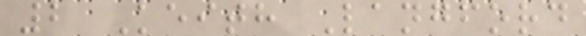2 Keith Langford
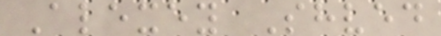Alexey Shved
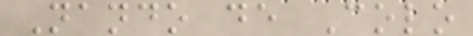Nando de Colo
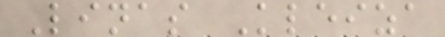Linas Kleiza
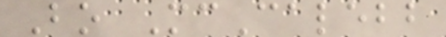Bo McCalebb
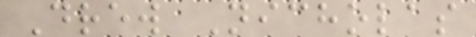Drew Nicholas
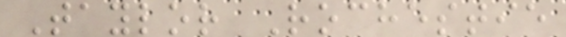Taylor Rochestie
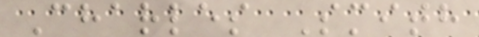Charles Smith
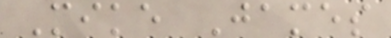Mike James
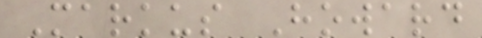Markus Howard
